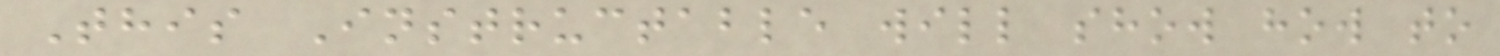This Instructable will show how to
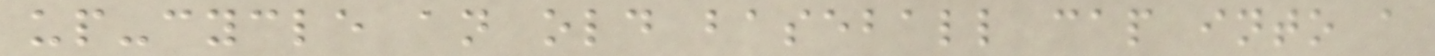up-cycle an old baseball cap into a
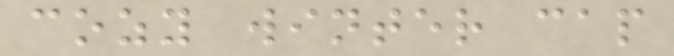cozy winter cap
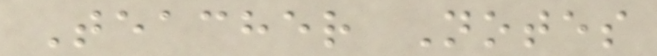Teacher Notes
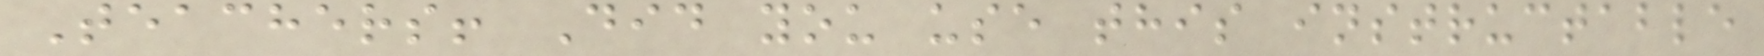Teachers! Did you use this instructable
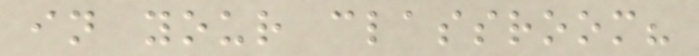in your classroom?
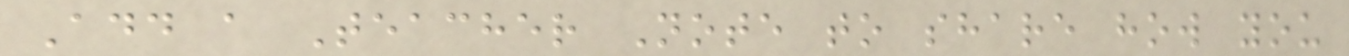Add a Teacher Note to share how you
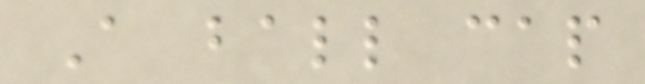A ball cap
